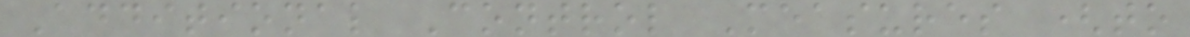Additional Control Measures (to
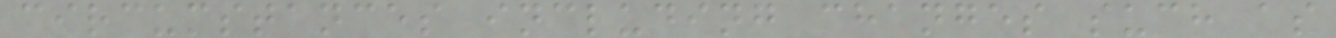circumstances including changes such as
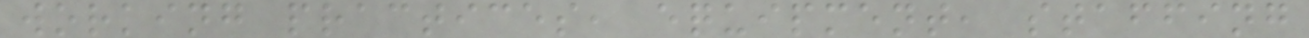working practices, equipment, staffing
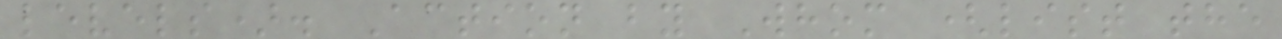levels). Action by Whom (list the
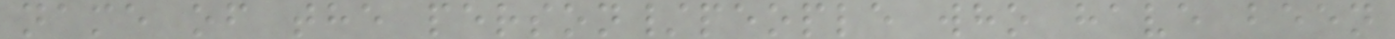name of the person/people who have been
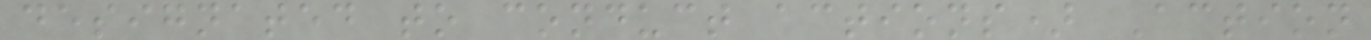designated to conduct actions) Action
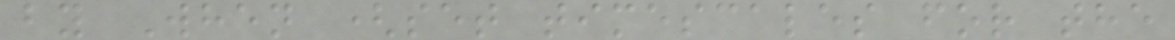by When (set timescales for the
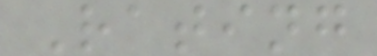Rating
